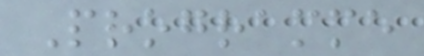Programme
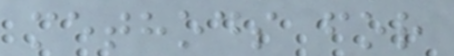methods for
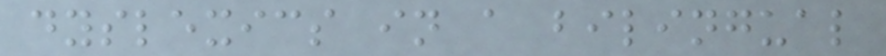dyslexics in a bilingual
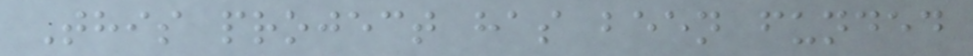This project has been funded
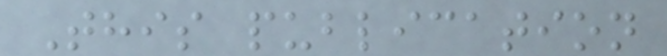This publication
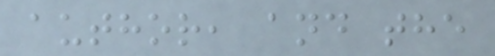author, and the
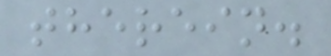therein.
